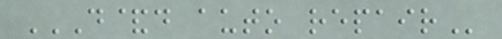D&D AUTO REPAIR
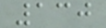130
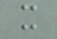x
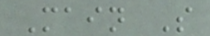Main S
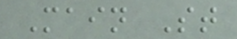Main St
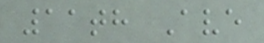11th Ave
